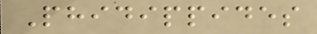Phidippides
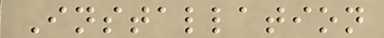Installation
